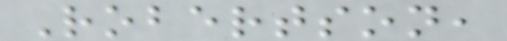Robertson,
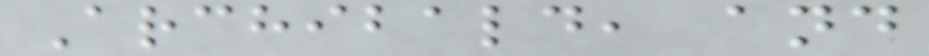Archibald, and
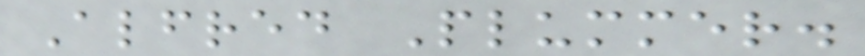Alfred Plummer.
